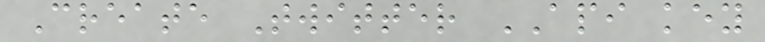Create Twitter API key
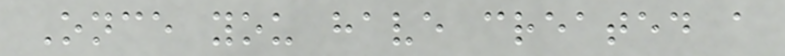Once you have created a
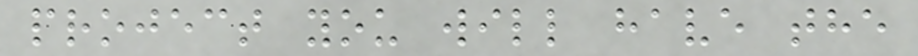project you will have the
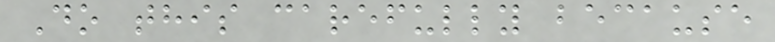Do this carefully because
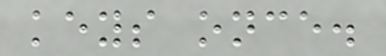keys once.
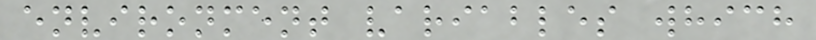environment variables which
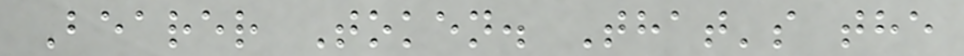Bearer Token. That's the
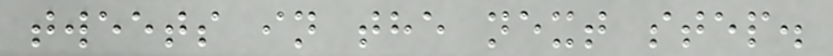tweets in the next step.
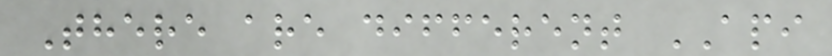There are different API
